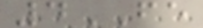4FE
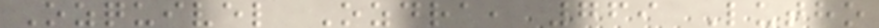Ozquivel Ozdra, 769 Lutho
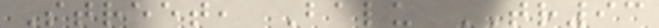Street, Balu TR93
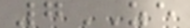7ZE
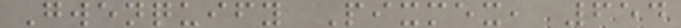Gwenquify Pixmex, 654
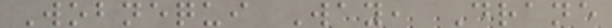Wobnequi Way, Drane
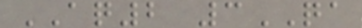AQ2 3QA
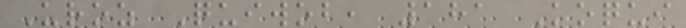Uroz Quiwob, 181 Koqui
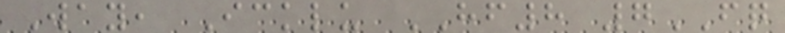Way, Icklu HF8 7FQ
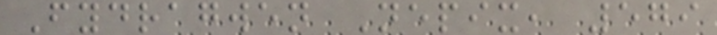Fydragwen Nepix, 579
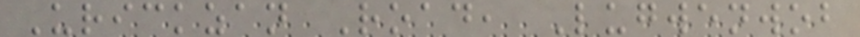Urickzan Road, Lugwenwob
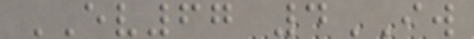EV67 4IW
